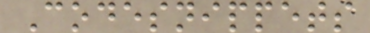Codesnippets
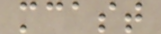mcast
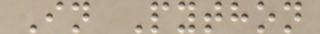In Python
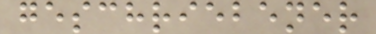geschriebener
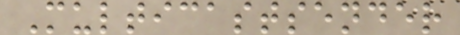Multicastsender
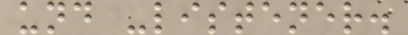und -listener.
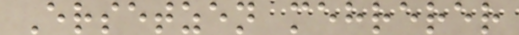Ersetzen mehrerer
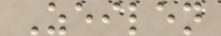Zeilen
